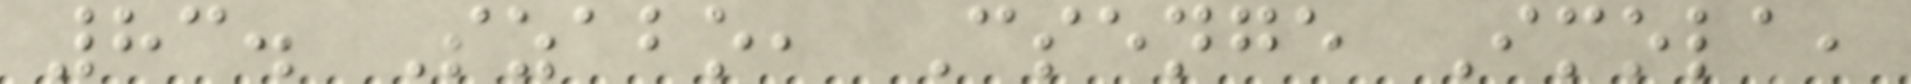83. Szabo, Csenge Imola,
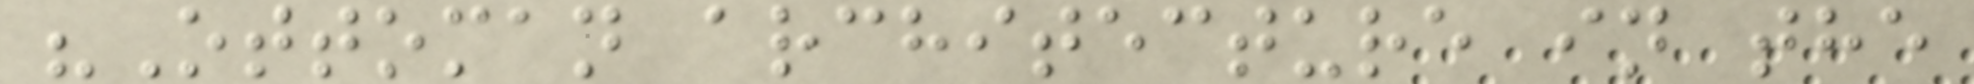"Ottoman architecture in the
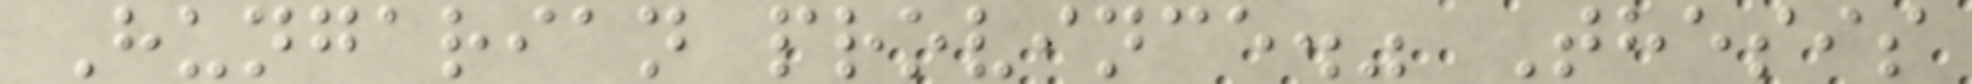Hungarian province." Thesis
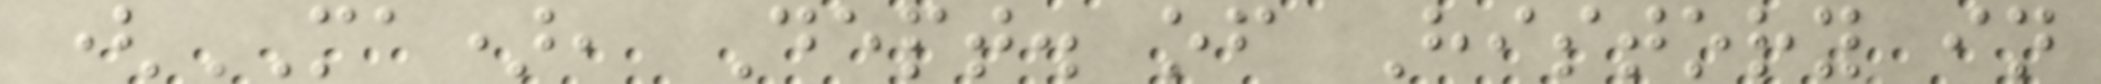(MA), Dept. of History in
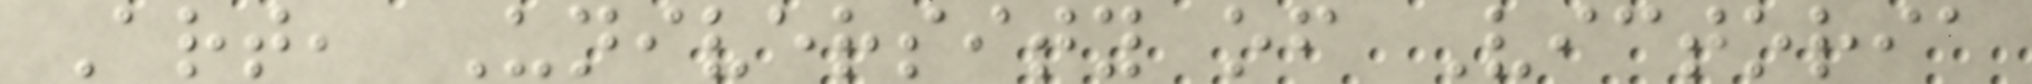Art, University of Victoria
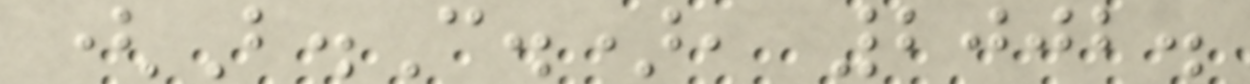(B.C.), 2002.
